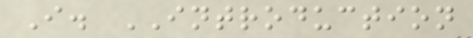I. INTRODUCTION
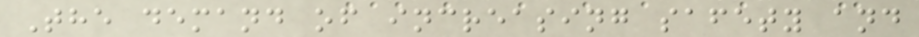The demand of increasing safety and
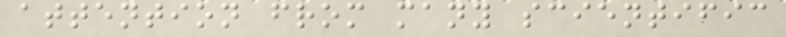attention from many scientific
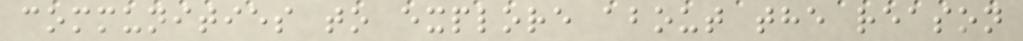communities to explore about the reason
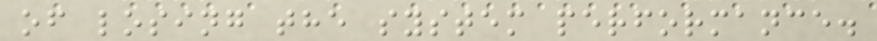of losing the system performance.
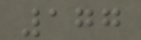177
